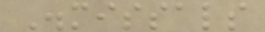Dismissals
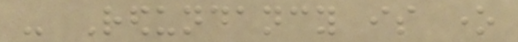- Redundancy is one
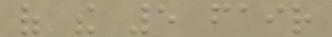of the 5 fair
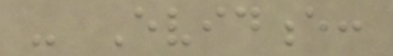- Evidence:
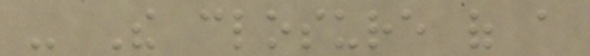- The closure of a
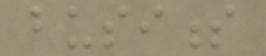business
